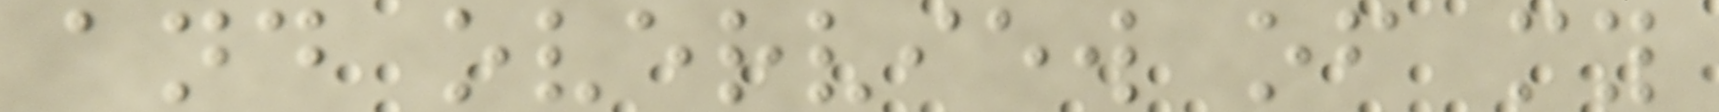and overview of my
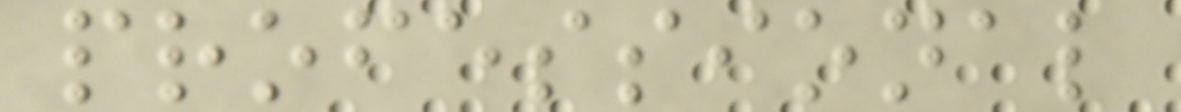professional
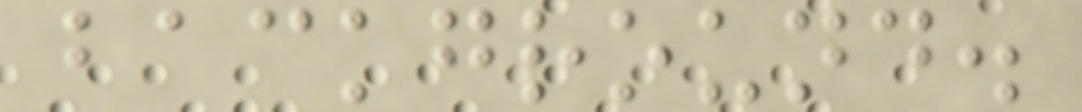background.
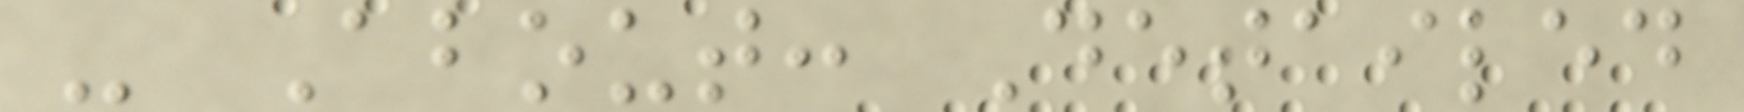- About: Detailed
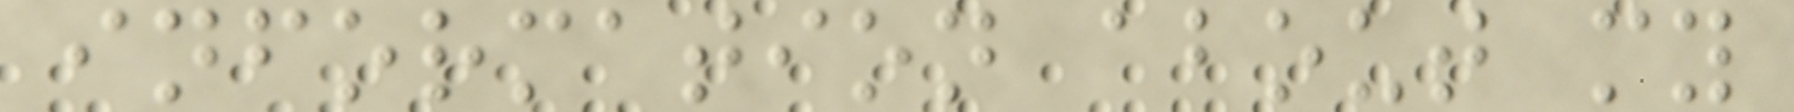information about my
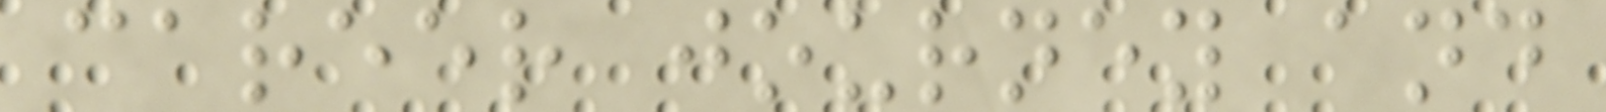career journey and
